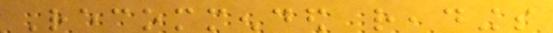Recommended readings
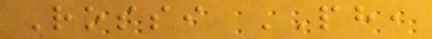Rossi PH,
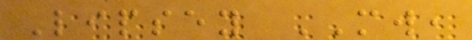Lipsey MW,
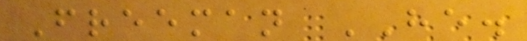Freeman HE.
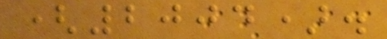(2004).
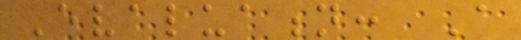Evaluation: A
